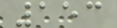153
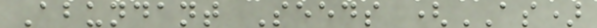Abundant Seeds (AS)
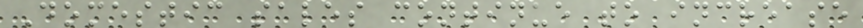Domestic sales continue to increase
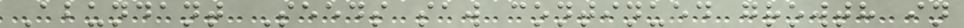Abundant Seeds saw continued growth in
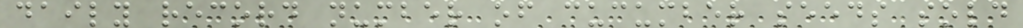daily record number of cucumber seeds sold
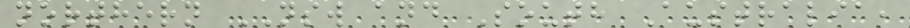northern NSW and South Australia,
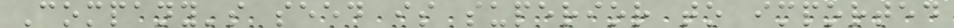Company's seed is superior to imported
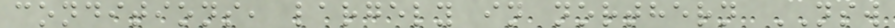conditions, largely in northern NSW
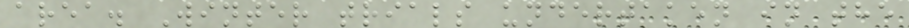area. Winter trials undertaken in the
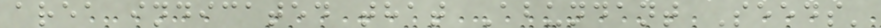area indicated that Abundant Seeds'
